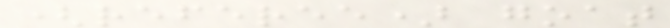(referee) goat
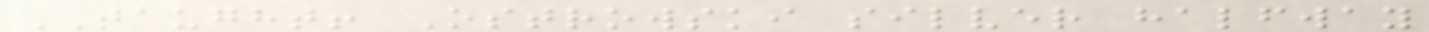TAUGHT! Ostrowski silver halfway
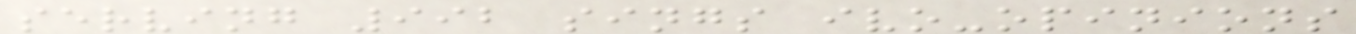serving 992 sings ivo-opinions
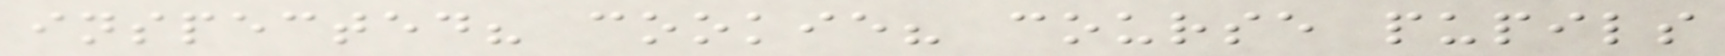inspected? cookie? course pupils
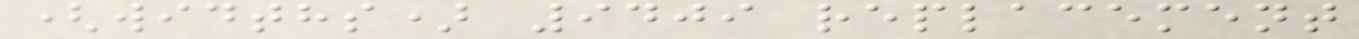(widths) 9409 replacement
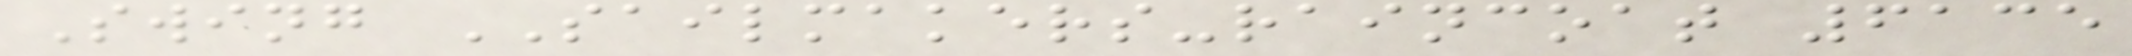Swing SAILMAKERS-raincoat 6135
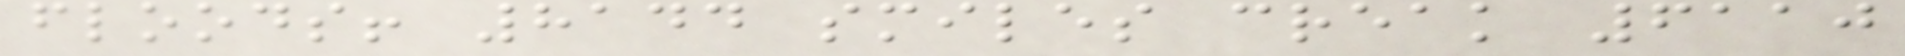floods! 8144 smiles creak 6110
